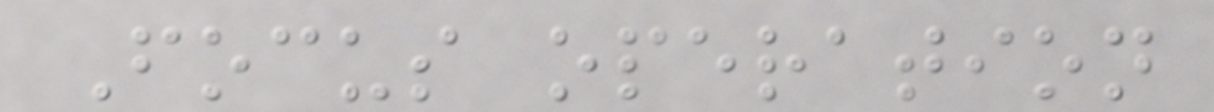Focus operation
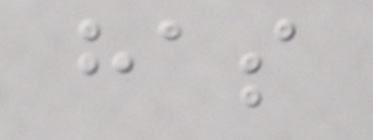has
